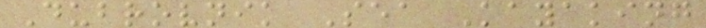Dubrovnik Sea Kayaking
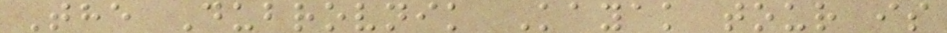The Dubrovnik Kayak tour is
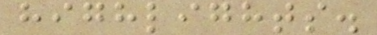highlights.
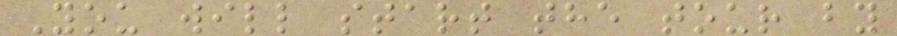You will start the tour by
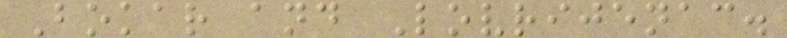Bokar and Lovrijenac.
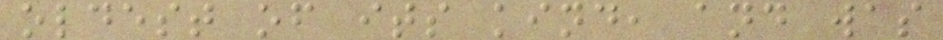oldest of its kind, and was
